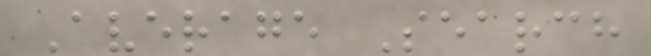Average Search
